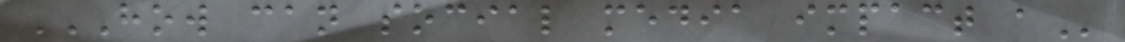HOW CAN SOCIAL MEDIA IMPACT A
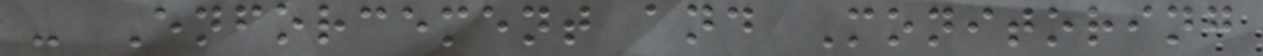- Enforcement and Monitoring
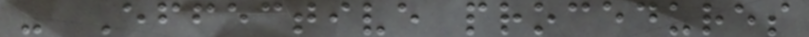- Effective procedures
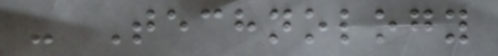- Technology
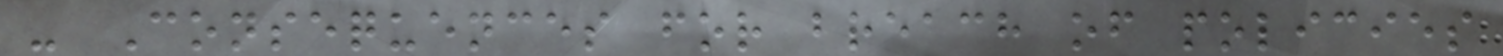- Consequences for breach of policies
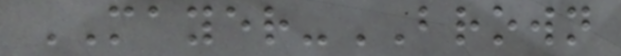MAYER-BROWN
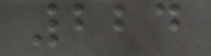224
